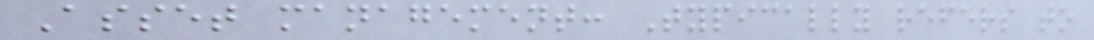Asset management: Typically refers to
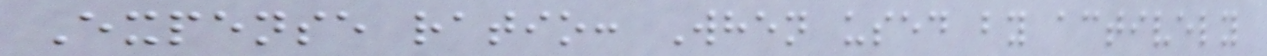Expense ratio: When used by actively
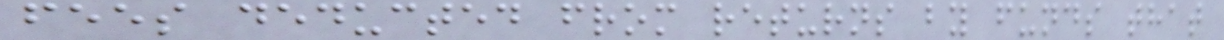fees deducted from returns by funds that
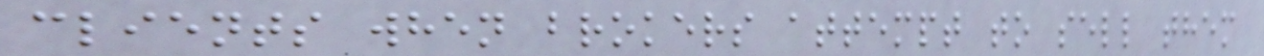clients when brokers attempt to sell them
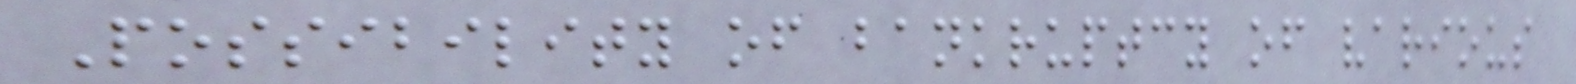Possibility of bankruptcy of various
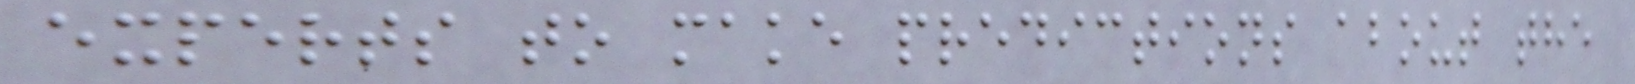experts to make predictions about the
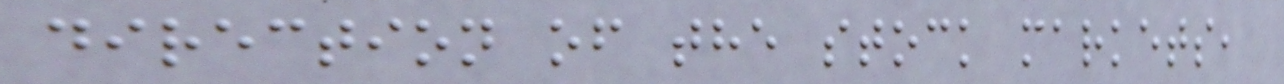direction of the stock markets,
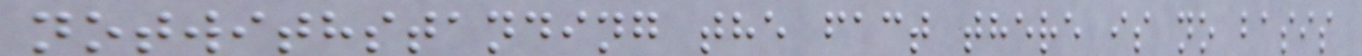notwithstanding the fact there is no basis
